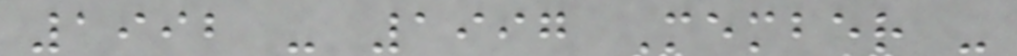1992 - 1997 Member -
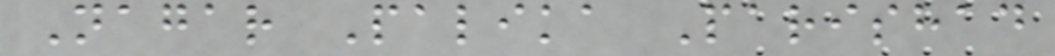Nagar Palika Parishad
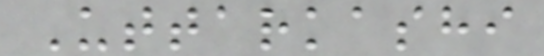Uttarkashi
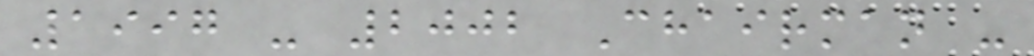1997 - 2002 Chairman -
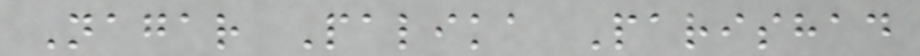Nagar Palika Parishad
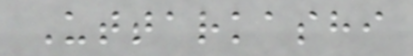Uttarkashi
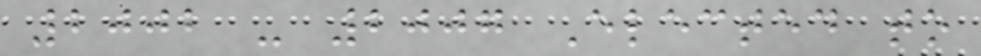2002 - 2007 Elected to
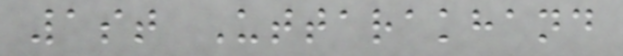1st Uttarakhand
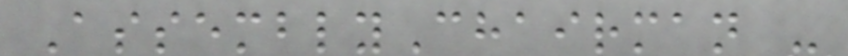AssemblyChairman -
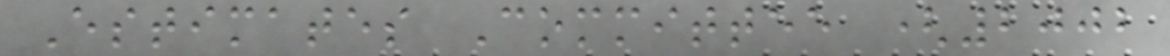Estimates Committee (2002
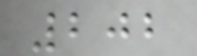202
